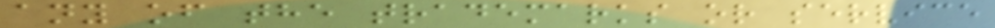any of the trademarks or service
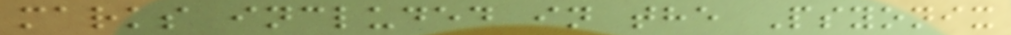marks included in the Psyonix
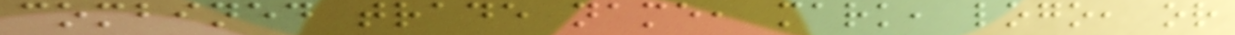combined trade name, mark, logo, or
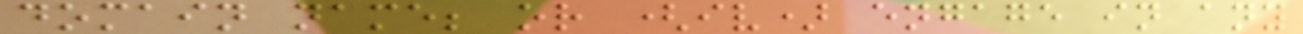domain name; or (iv) engage in any
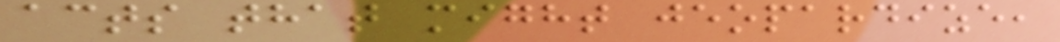acts that might jeopardize,
